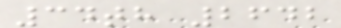34th 2642
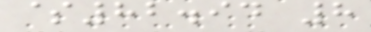$82.94 8
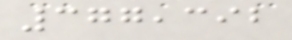377,392
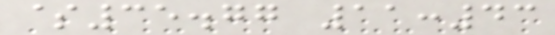$35.77 11:43
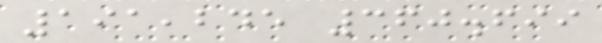191,245 360.699
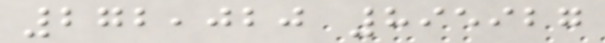272,020 895927
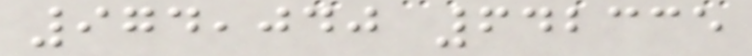974,040 642335
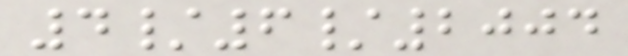4/6/2004
